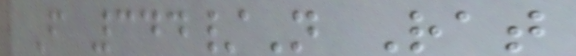F 344/N Rat
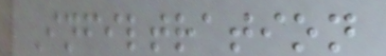Infiltration
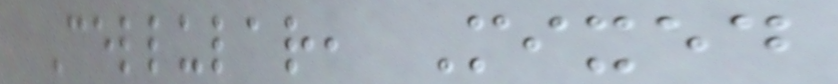Cellular, Mixed
